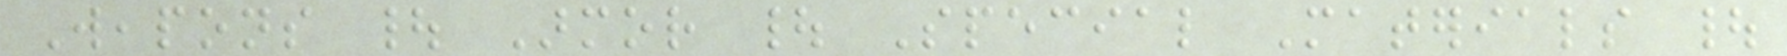Weapons | Armor | Special Materials |
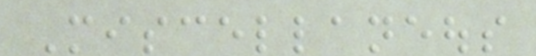Miscellaneous
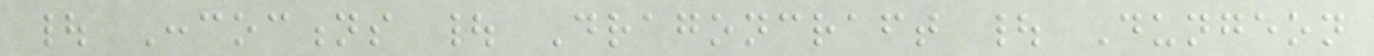| Concoctions | Dragoncraft | Dungeon
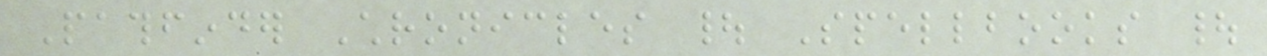Pathfinder Chronicles | Spellbooks |
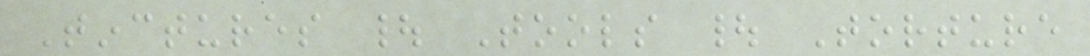Tinctures | Tools | Torture
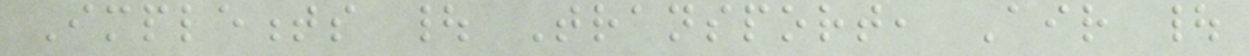Implements | Transport, Air |
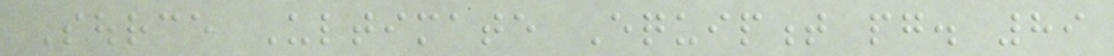Source Ultimate Equipment pg. 89
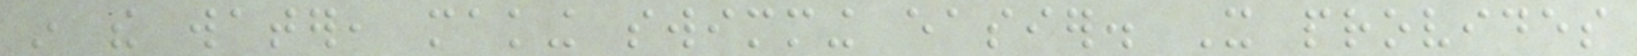in the water, making swimming easier. It provides
